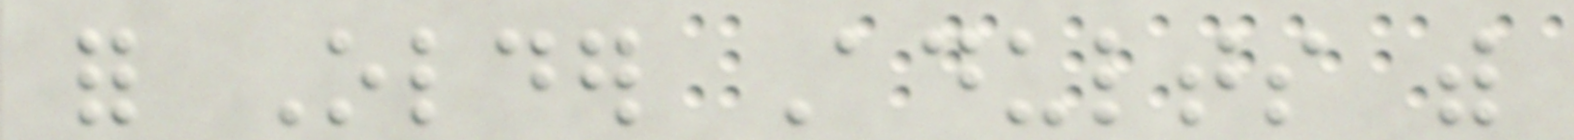for Older Adults with
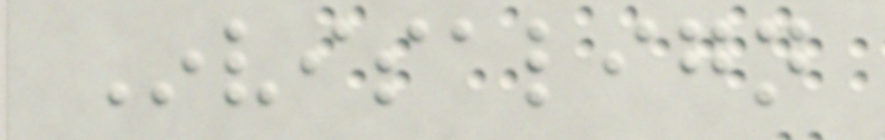Invisalign
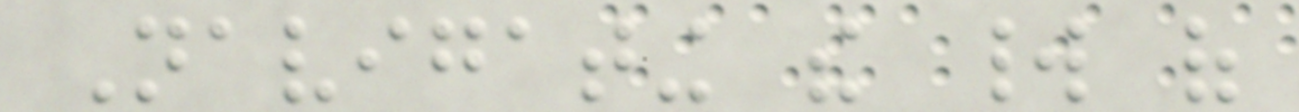Navigating the world of
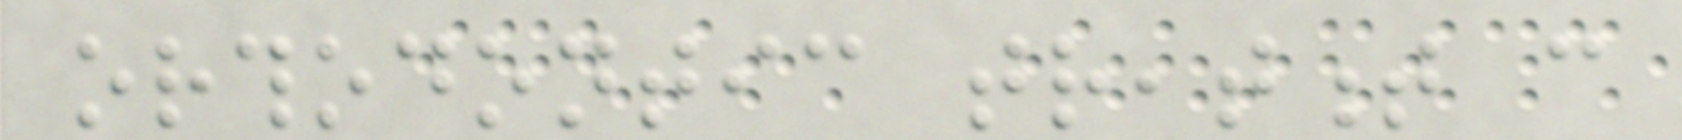orthodontic treatment can
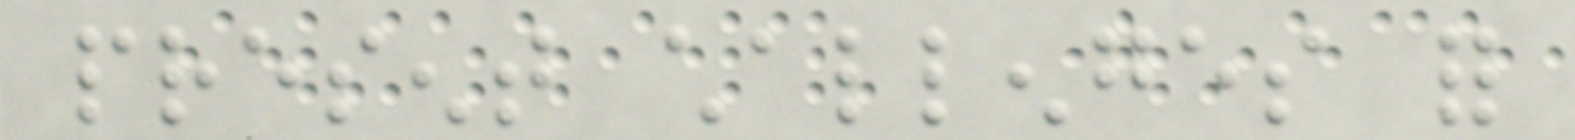present challenges for
